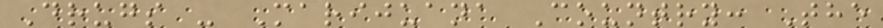Drugs - Marijuana Country: The
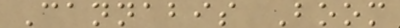Cannabis Boom
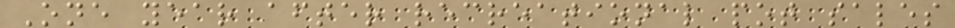One year after recreational pot sales
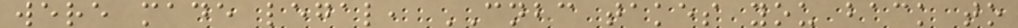were made legal, CNBC takes you back to
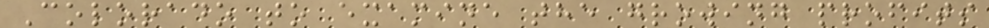Colorado to examine the growing profits
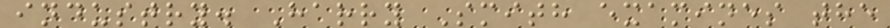industry. Harry Smith examines the
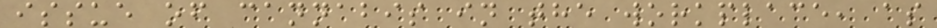issue of cannabis in the workplace, as
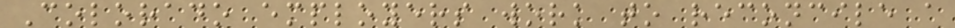Colorado employers work to reconcile a
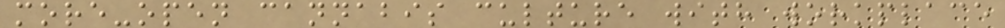more-open cannabis culture with workplace
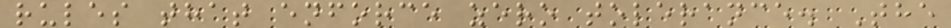rules that enforce zero tolerance. The
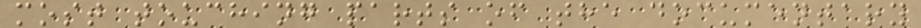most touching parts of the documentary
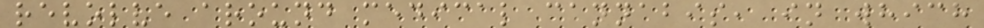revolve around medical cannabis, in which
